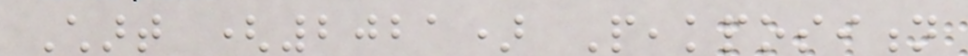Chart (2021) Peakposition
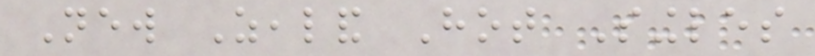New Zealand Hot Singles
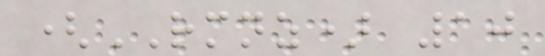(RMNZ) 10
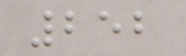252
